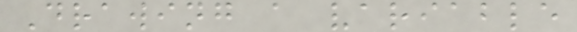Drawing a variable
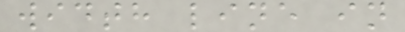width line in
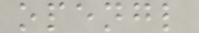opengl
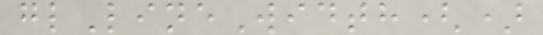glLineWidth()
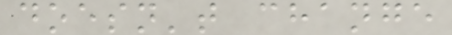doesn't change
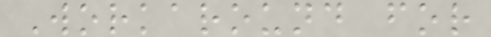Workaround for
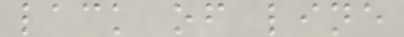lack of line
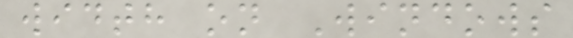width on Windows
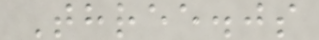Three.js
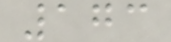173
